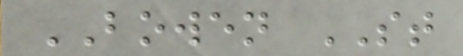BOWEN ST
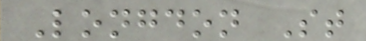Longdon St
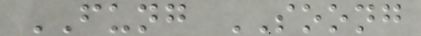FUNG SOONG
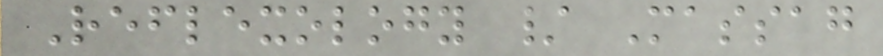Reflexology / Massag
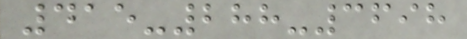415-288-3698
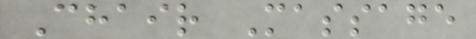Chair Massage
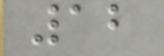12
